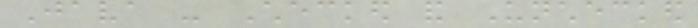Java - Checked and Unchecked
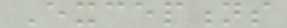Exceptions
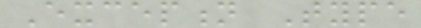Exception Type
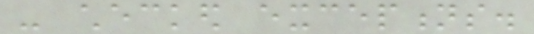- checked exceptions.
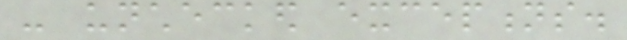- unchecked exceptions.
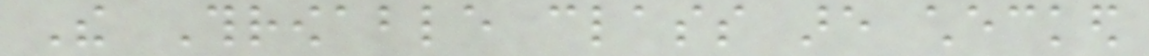The Throwable class are checked
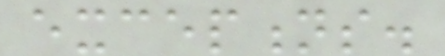exceptions.
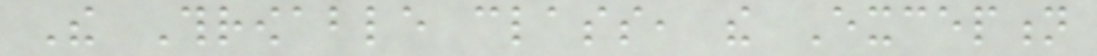The Throwable class, the Exception
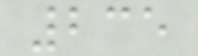235
